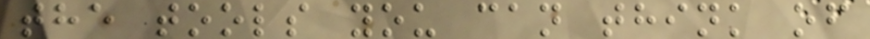the tools you can think of
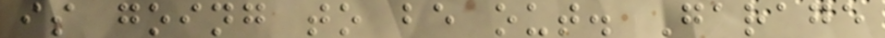is going to be out. Garage
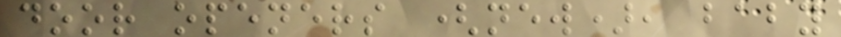door openers (new), baby
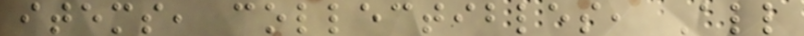items, collectibles, All
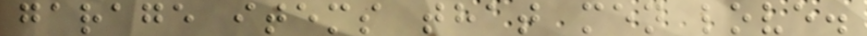garage items that men love.
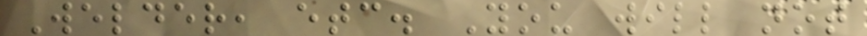Welder, etc. You will not
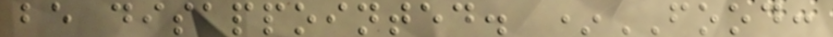be disappointed. *FOOD:
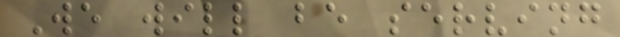We will be serving
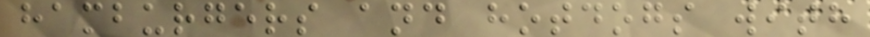hamburgers and hotdogs with
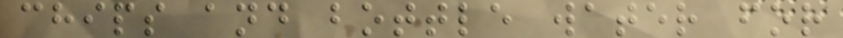chips and bottle water for
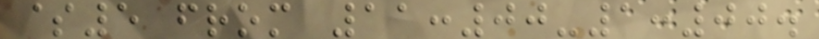$5 from 11:00-1:00.
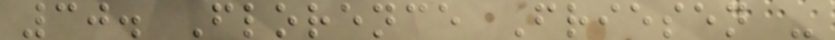30. Florence Friesen -
